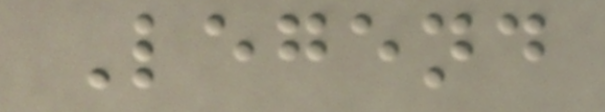Legend
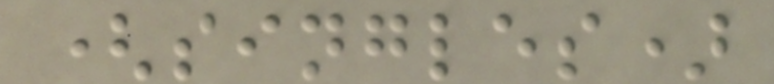(singles)
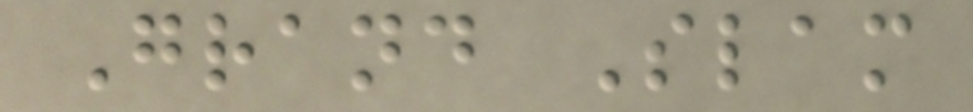Grand Slam
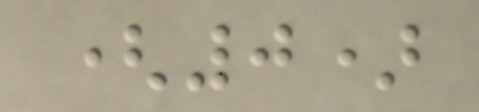(0)
